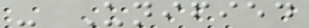- Unified
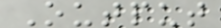Output
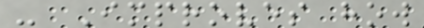- Improves how
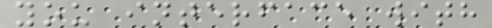you interface with
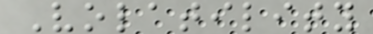Volatility
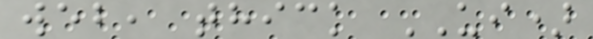web, thick UI)
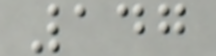147
